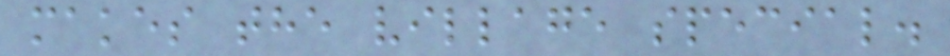makes the village special.
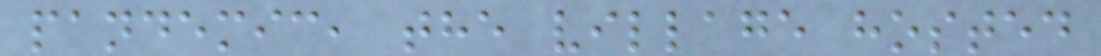pandemic, the village hosted
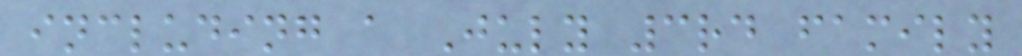including a July 3rd family
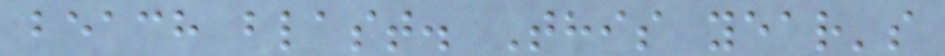beach blast. This year's
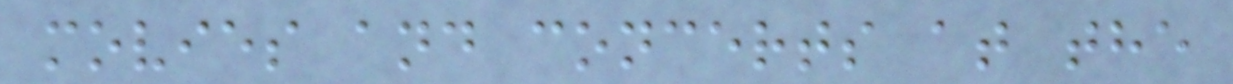movies and concerts at the
